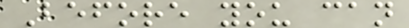Before you can
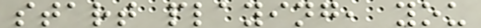start playing, you
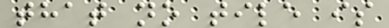that no tile is
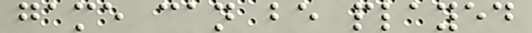game can be played
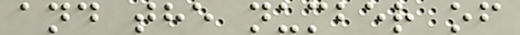and the number of
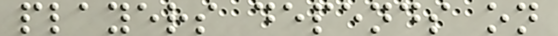players depends on
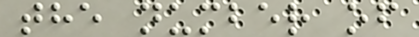the number of
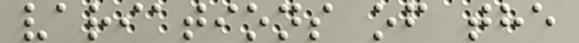variations of the
